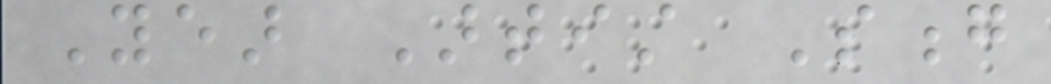Year Artist Song
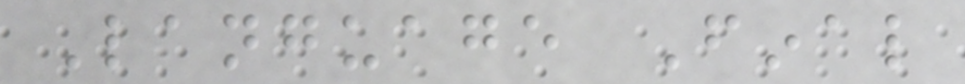Language Final
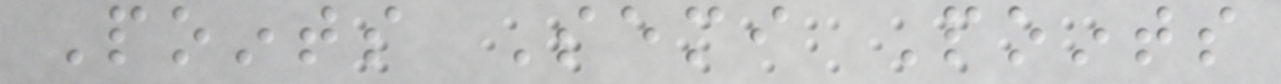Points Semi Points
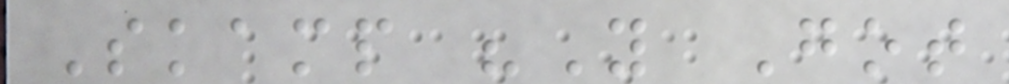Skamp "You Got
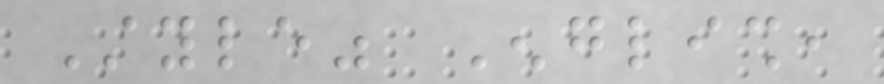Style" English,
